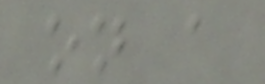on a
